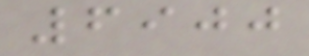6900
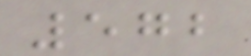572
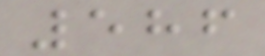586
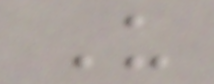U
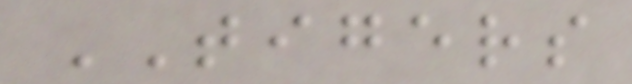TIGERS
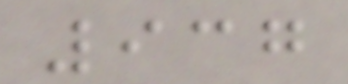937
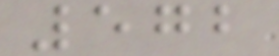572
